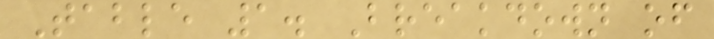Table 1. Breakdown of
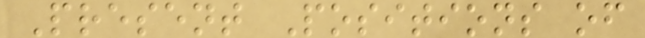Present Positions of
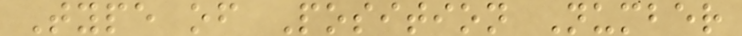Type of Position Number
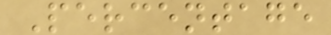Percentage
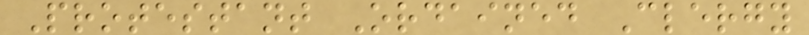Protestant Ordained Clergy
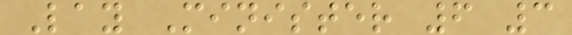Lay Minister 6 3
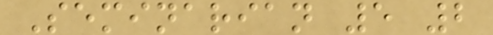Seminarian 5 2
